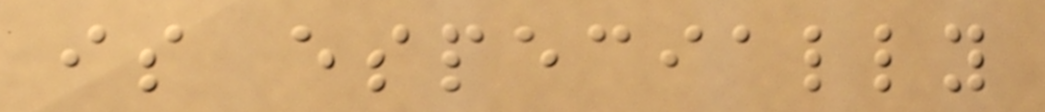is especially
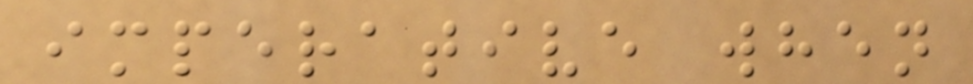imperative when
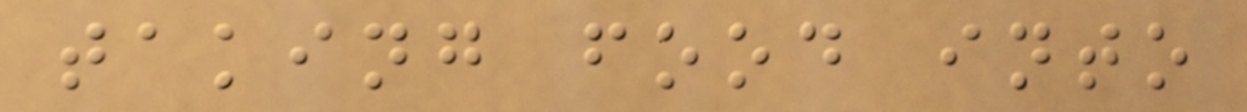taking food into
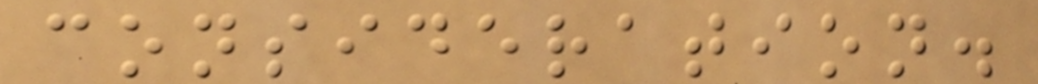consideration.
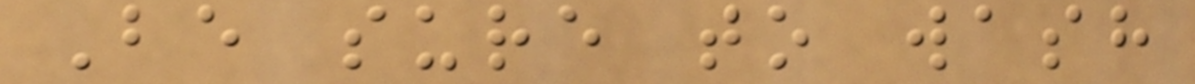Be sure to wash
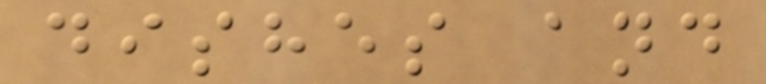dishes and
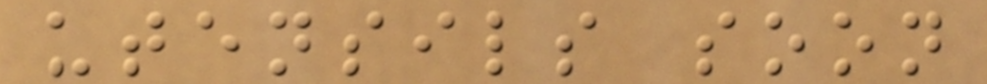utensils soon
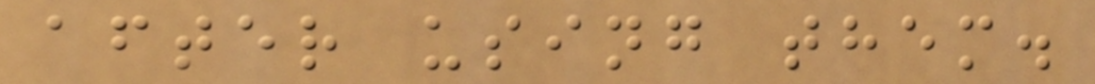after using them.
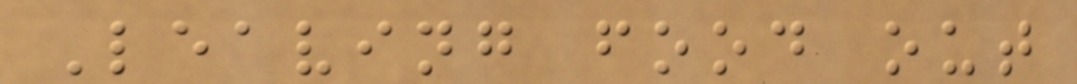Leaving food out
